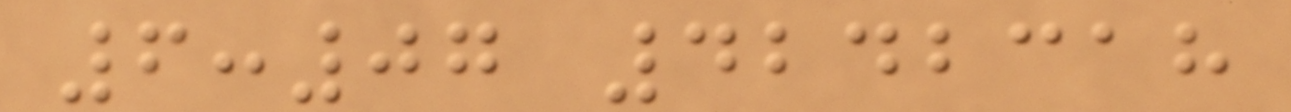6:07 4242318
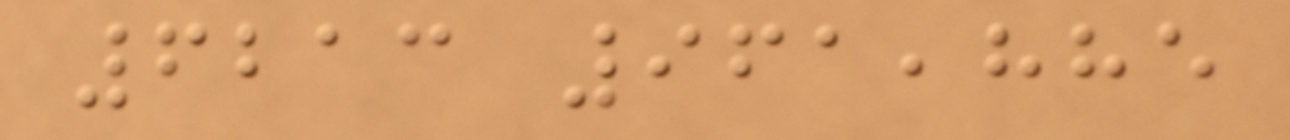6213 961,885
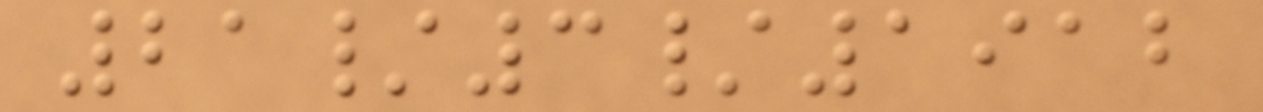21/3/1912
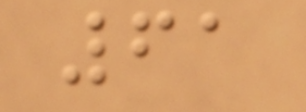61
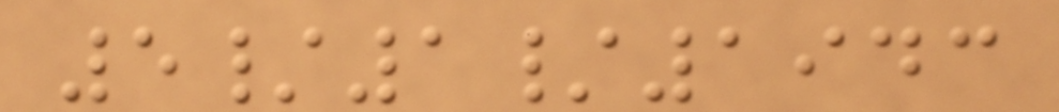5/1/1943
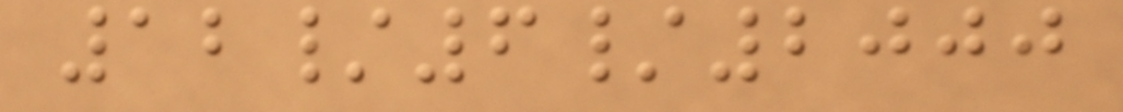12/6/2000
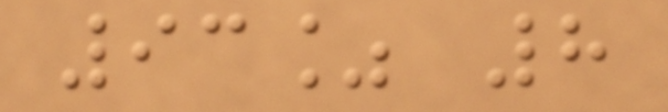93% 8
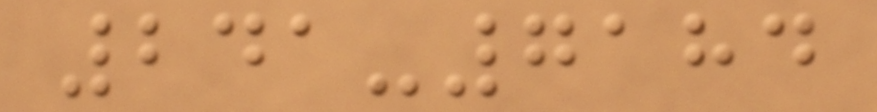241-7184
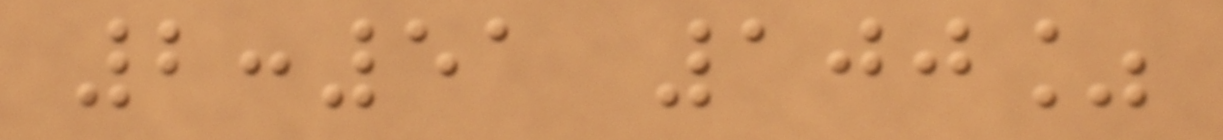2:51 100%
